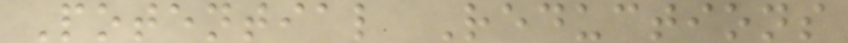Potential Reductions
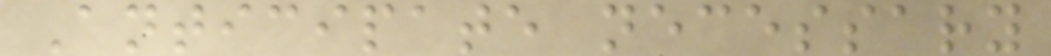Anticipate necessary
